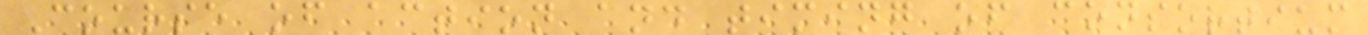Course of action and timing of consortium
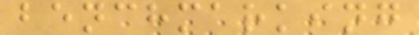benchmarking
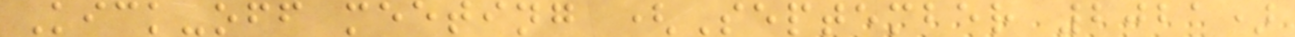Kick-off meeting (September 2021)
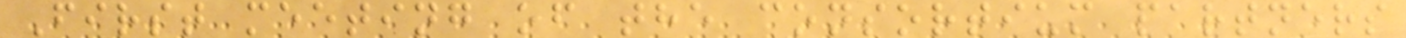First meeting of the consortium partners
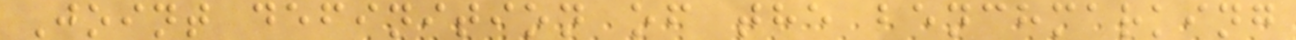Joint definition of the benchmarking
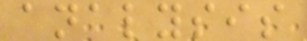analysis
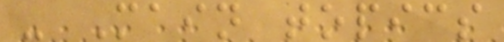- Main topics
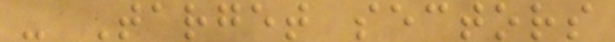- Target sectors
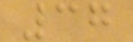37
